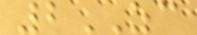2ZC
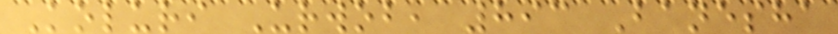Koluri Urwob, 893 Banesha
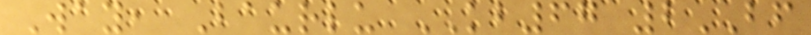Way, Baurlu KB67 2BF
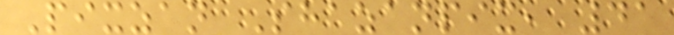Pixzan Shazanpix, 41
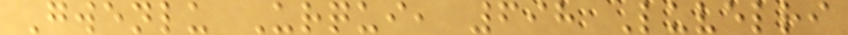Gwenlu Urqui, 698 Luvelri
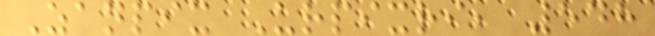Zanpix Urpixri, 548
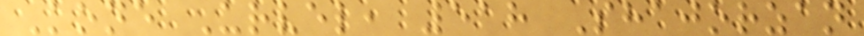Kone Urvel, 518 Shajorzan
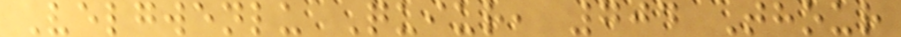Velgwenlu Quiur, 704 Thour
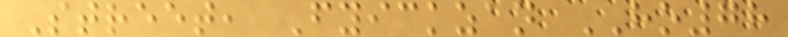Street, Fyickzan HO78
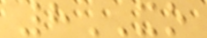8XO
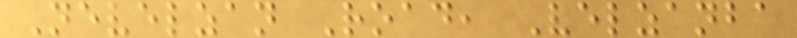Nevelzan Road, Velzanba
